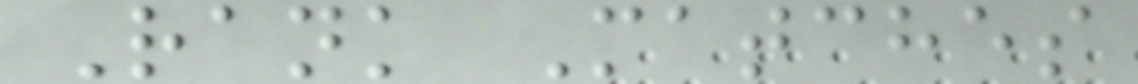Rank Matches
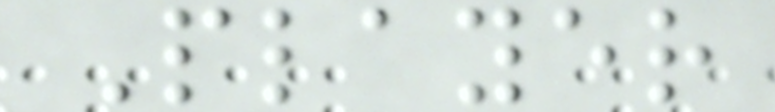Player
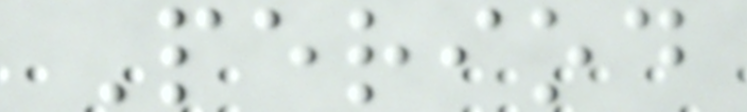Period
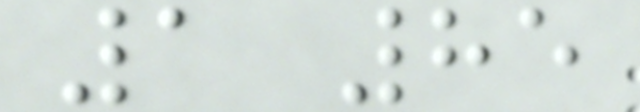1 85
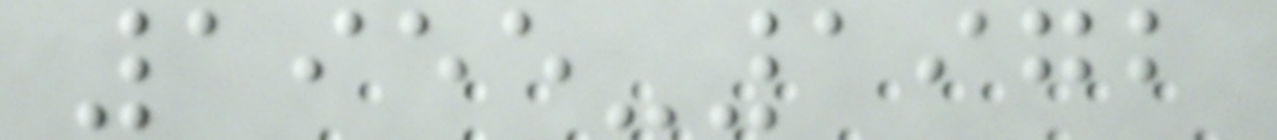1955-1972
